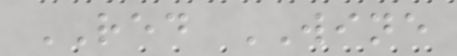RED WINE
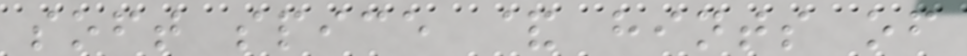soft spice & hints of
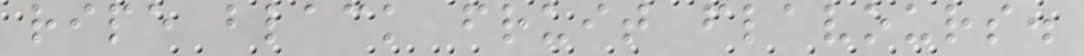ripe black fruit flavours.
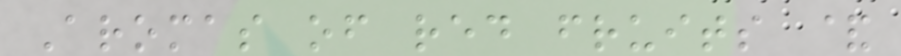Aromas of red fruits &
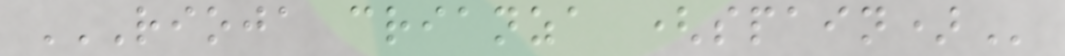RIOJA CRIANZA (SPAIN)
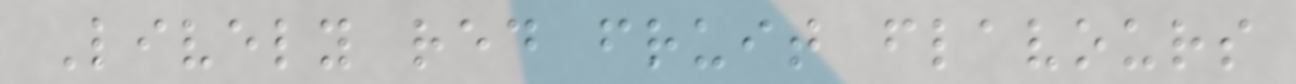Lively red fruit flavours
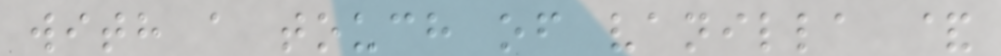with a touch of vanilla &
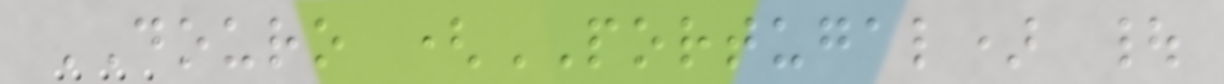DOURO (PORTUGAL) |
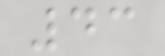43
